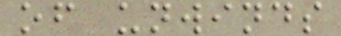of unwinds
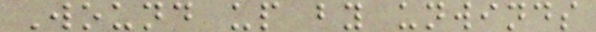Wound up by unwinds
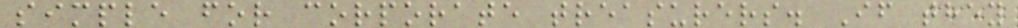simple for corporate treasurers. If they
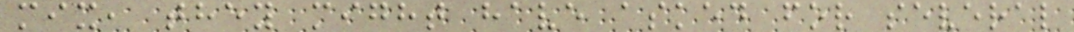mix, they might have asked for several
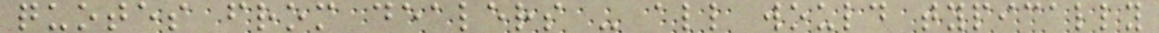quotes from dealers - all would typically
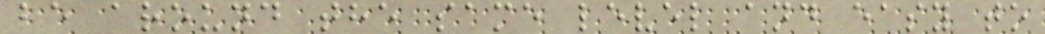be around the same level and easy to
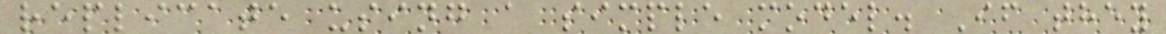replicate using a simple model. If they
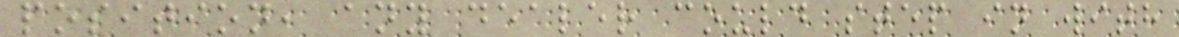position, any dealer could step in with
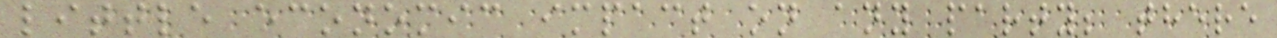little economic impact on any party; there
